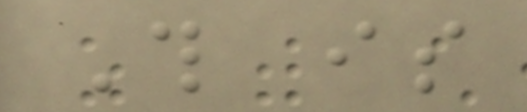This is
